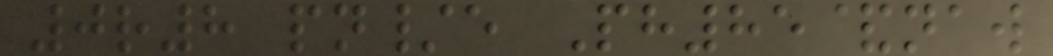0r8 pn/e Ph85&naw
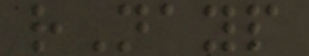rNayp
